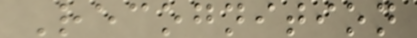Recognition
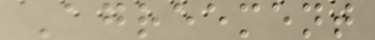Agreement
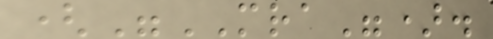("MRA").
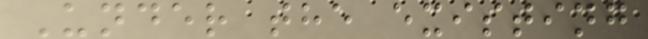Under the existing
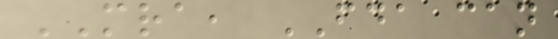MRA, FDA can
